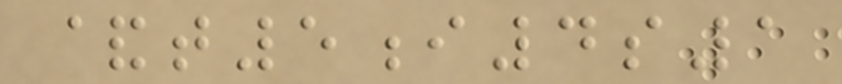&t5i4s1
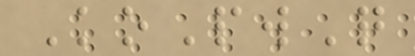KoPwQ
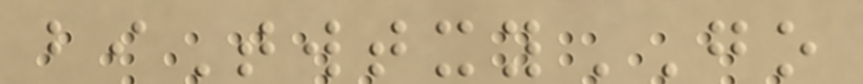biTwtxyGO
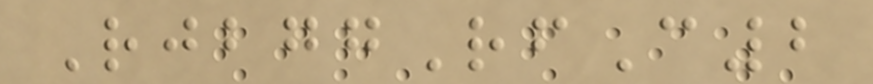RjbggRfC2
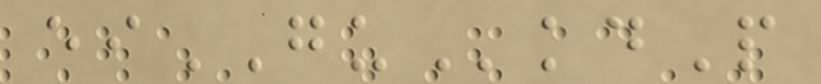eiGUkdP
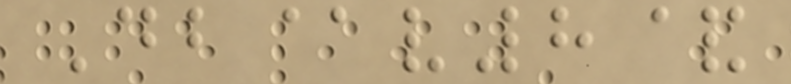Db@v8&
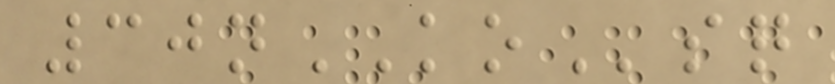30nKOsq
